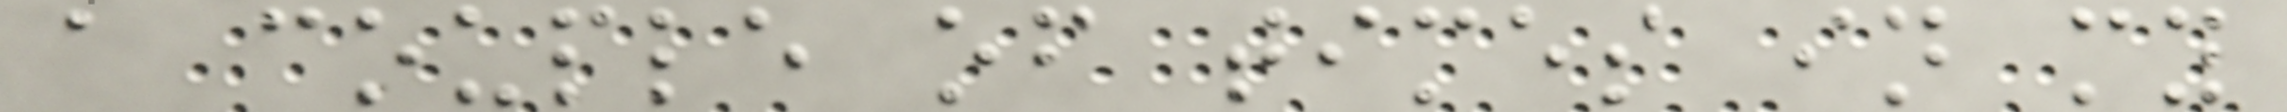a couple of times in my
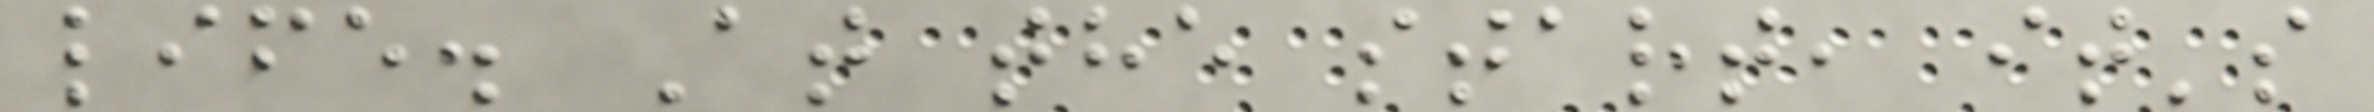life. At the start, it's
